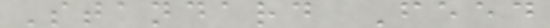Standard Feed
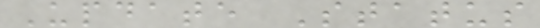Update Status
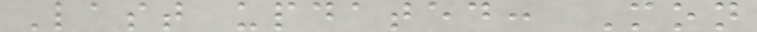Last updated: Mon
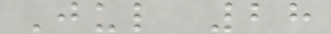Jul 28
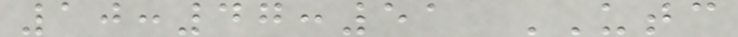10:47:51 UTC
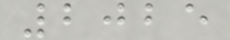2025
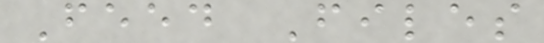Feed Files
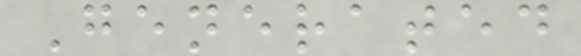Generated
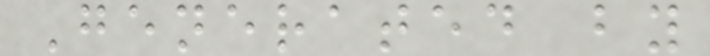Generated by
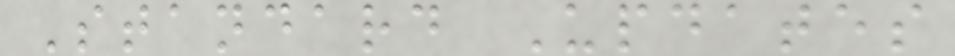Standard Updates
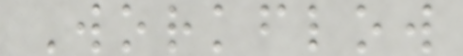Workflow
